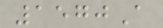1570A
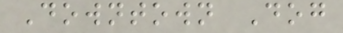Downtown Dog
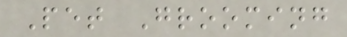Pet Grooming
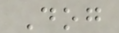Dog
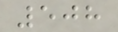508
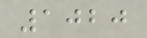1020
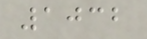1032
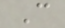C
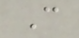C
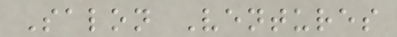Salon Ventures
